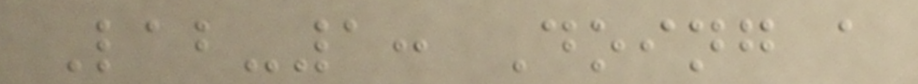Lab-1: Doing a
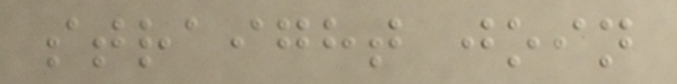straight join
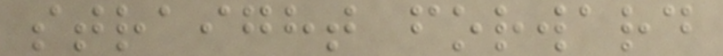straight forward
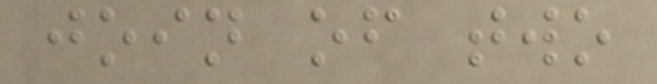join of two
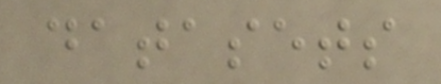datasets
